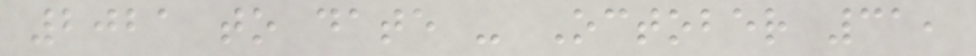2021 to date - October 31,
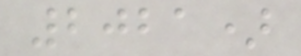2021)
